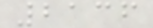2136
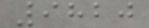9820
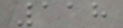118
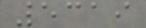5319
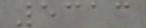5313
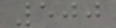500
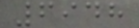6948
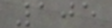105
